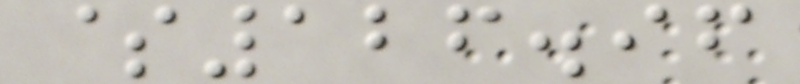$126.96
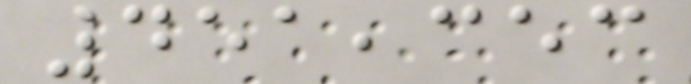451,353
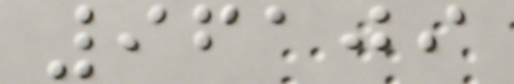96109
